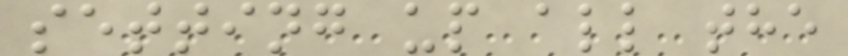setting up all the
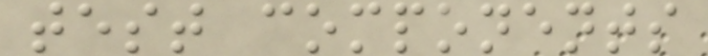test components
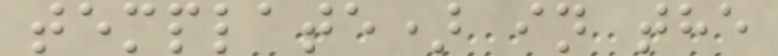template) in the
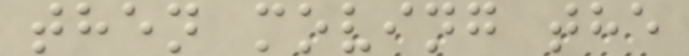then moving the
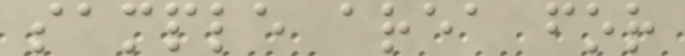sample area for
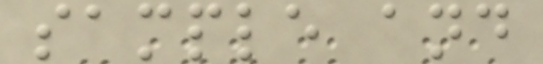sample and
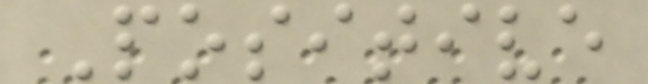Positive
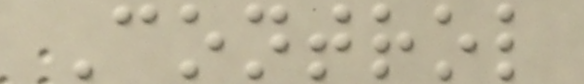Control
